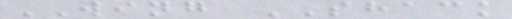WING SHACK
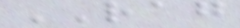RAG
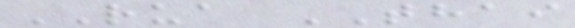RUA THAI
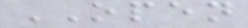OPEN
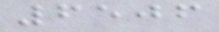6506
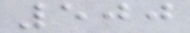500
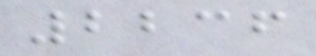2236
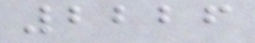2226
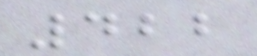422
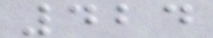424
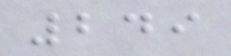249
